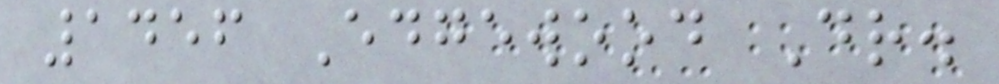1456 Edgewood Dr.
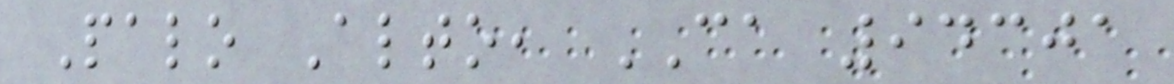Palo Alto, CA 94301
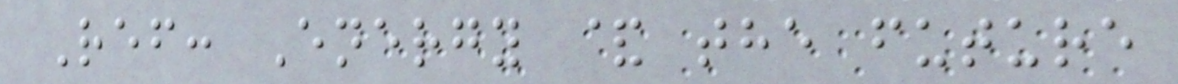Ref: Energy & the future
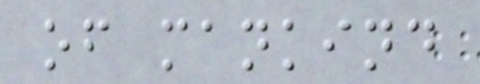of mankind
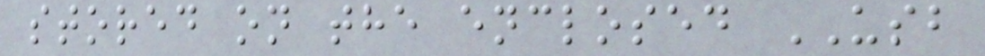stored on the enclosed USB
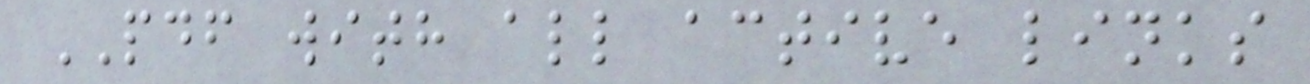PDF with all active links
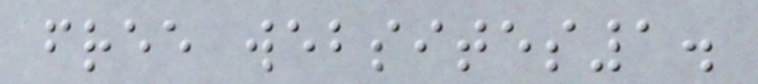free websites1.
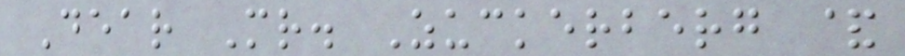Dear Mr. Zuckerberg &
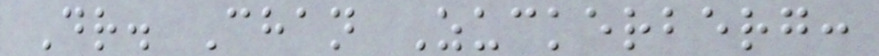Dr. Chan Zuckerberg:
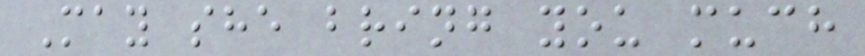May she bring you much
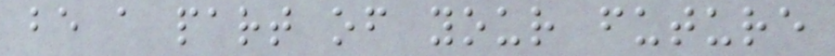be a part of your future
